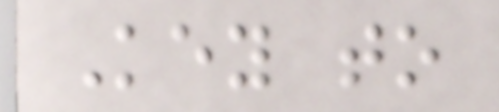Key to
